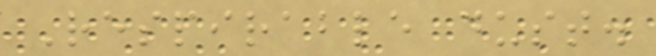Respirable dust.
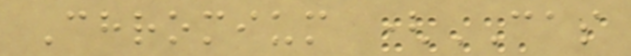Chromium (CAS
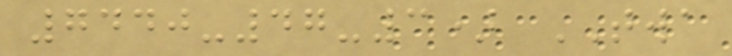7440-47-3) TWA
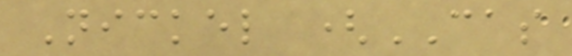Nickel (CAS
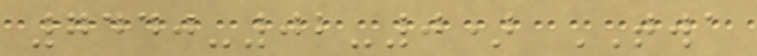7440-02-0) TWA
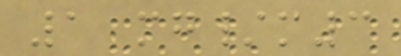1 mg/m3
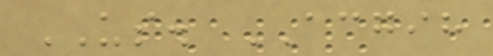US. ACGIH
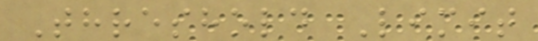Threshold Limit
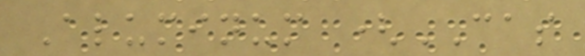Aluminum (CAS
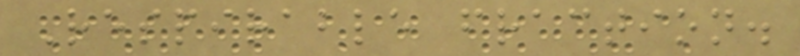Respirable fraction.
